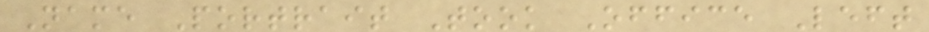Name Portrait Took Office Left
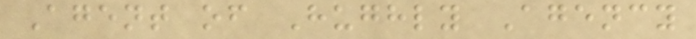Agent of Hughly Agency
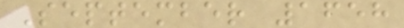September 1658
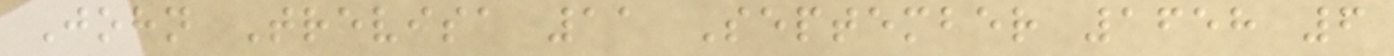John Trevisa 11 September 1658 6
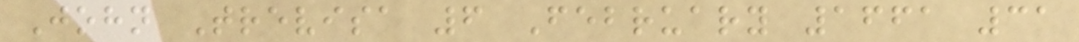John Trevisa 6 February 1661 31
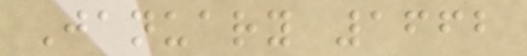January 1662
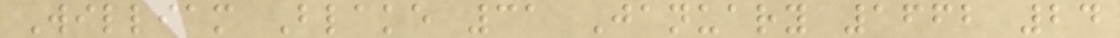William Blake 31 January 1662 24
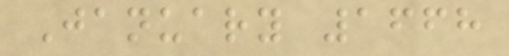January 1668
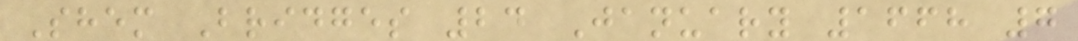Shem Bridges 24 January 1668 7
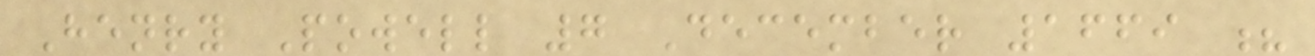Henry Powell 7 December 1669 ?
